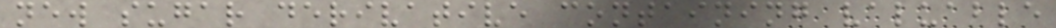new sugar derivative containing valuable
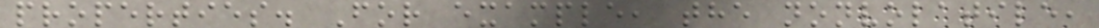properties. For example, the nonvolatile,
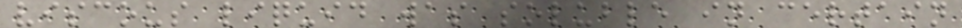viscous liquid was soluble in certain
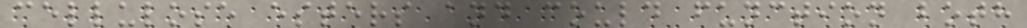cellulose esters and could function both
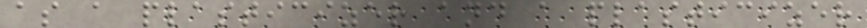as a plasticizer and a plasticizer
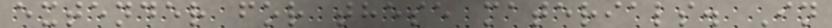extender for these materials. In
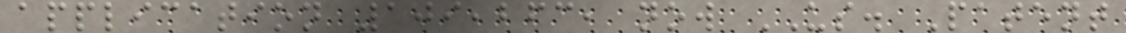application 109,263, now US. Patent
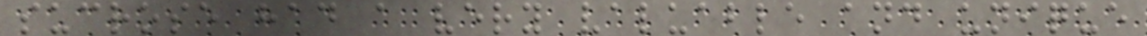sucrose had a very valuable and unique
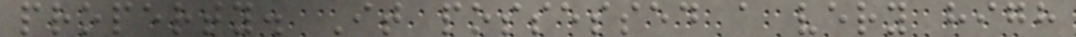property. It possessed a very high
